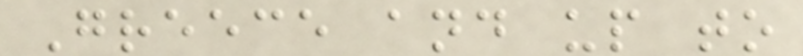Greece and up to
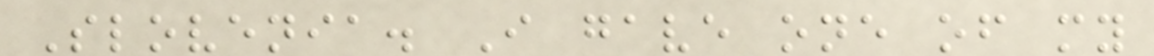Slovenia. I gave one of my
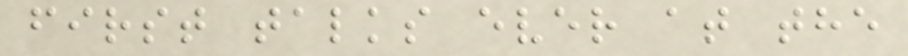first talks ever at the
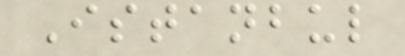Istanbul
